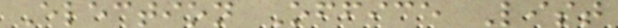Election Office List
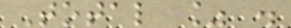Total % .
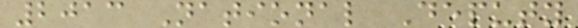2013 National Deputy
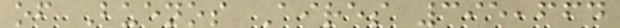of Buenos Aires 395,664
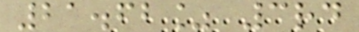21.62% 3rd
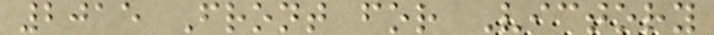2015 Front for Victory
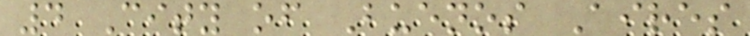4 City of Buenos Aires
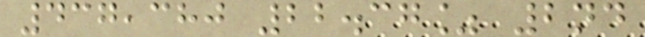437,380 22.37% 2nd
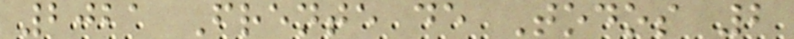2021 Frente de Todos 2
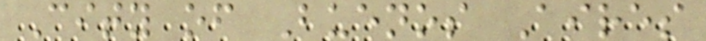City of Buenos Aires
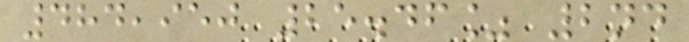484,950 25.46% 2nd
